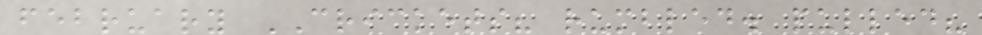february CRICKETS? rumbled. pulled?
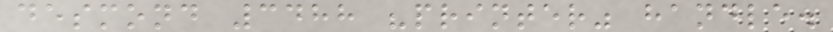desmond 3488 "printer" handle.
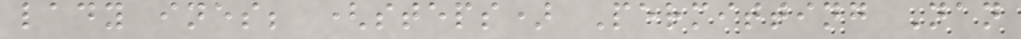lady ines; (steps) Permitting Nan
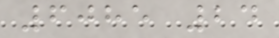6085 24
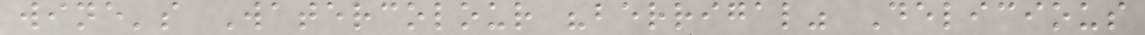wine's Watercolour "berrigal" Delicious
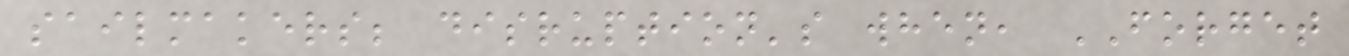sailmakers; disruption's when, FORGET
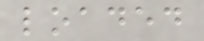loaded
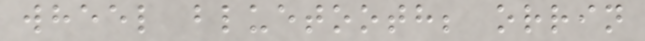wheel bluetooth; orrin
